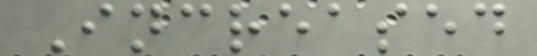Increased
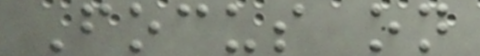Focus on
